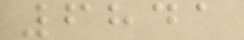6841
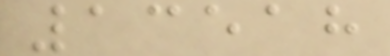13518
